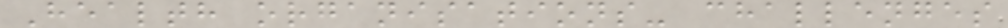Health organisations- challenges
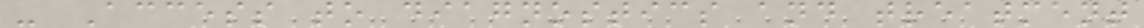- Access to diagnostics and treatment
